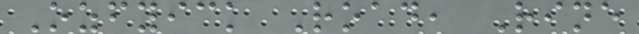Ozfyick Road, Rine
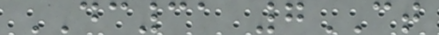DC31 7CT
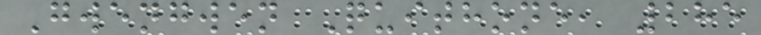Gwengwen Quithone, 285
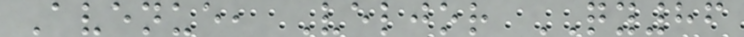Avenue, Veljor QY86
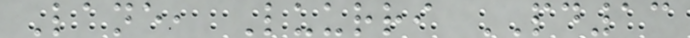Lane, Luurri PD13
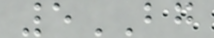5BG
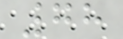78
